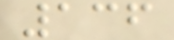136
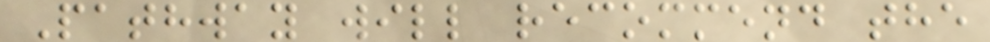Pathway will recommend the
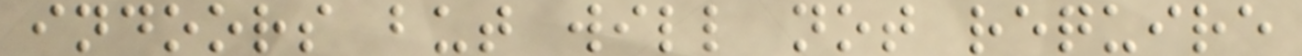indoors but will not require
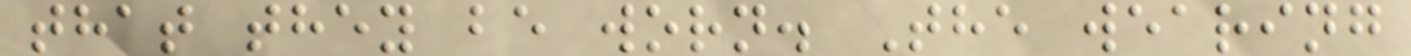that they be worn. The wearing
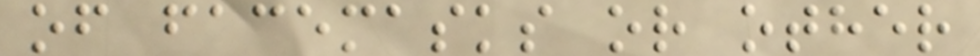of facemasks or other
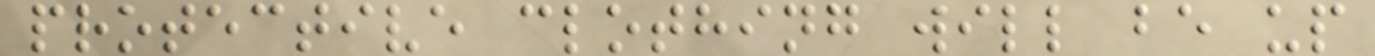protective clothing will be up
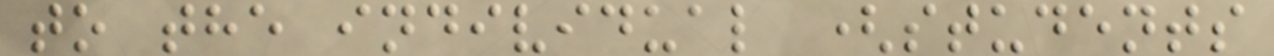to the individual (students
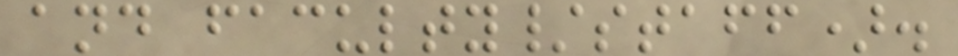and faculty/staff).
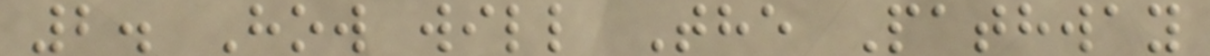2. How will The Pathway
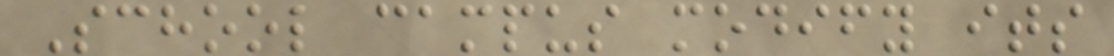School campus modify its
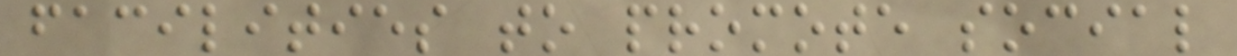facilities to promote social
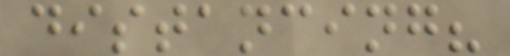distancing?
